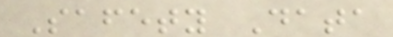Safety Data
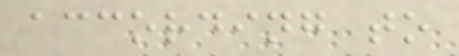according to
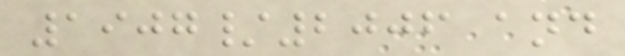1907/2006 and
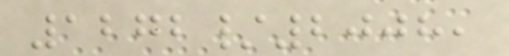1272/2008,
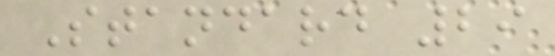Standard 29
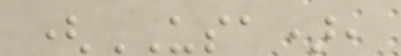(USA),
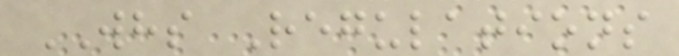WHS Regulations
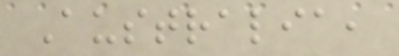Australia,
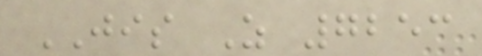JIS Z 7253
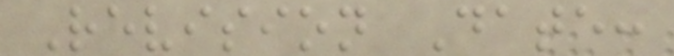Revision Date:
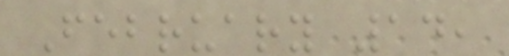February 14,
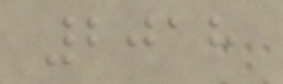2018
